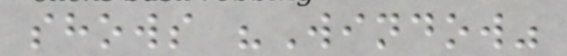shows "Window"
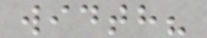width?
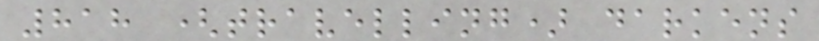818 (travelling) darkens
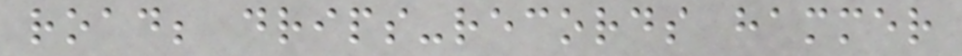road; drips-records hammer
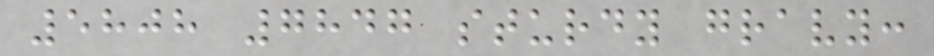5808 7847 sturdy gravy:
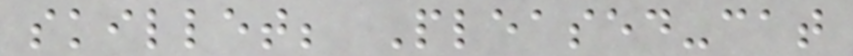skillet; Pleased-cat
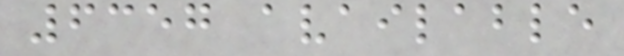6357 available
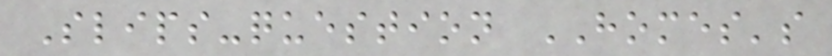Slips-question HOMES's
